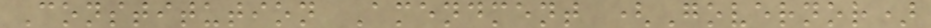Constitution Amendment (Governor)
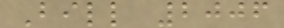Bill 2006
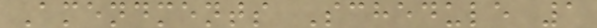Amendments Schedule 1
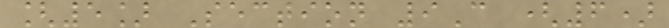[5] Section 9C (6)
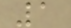1
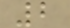2
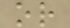or
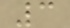3
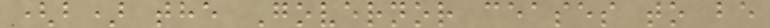(b) the Governor ceases to be
